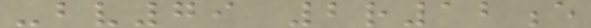-bv79 2r12e
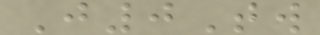J0Tw
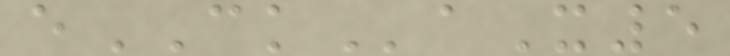eCKaX5
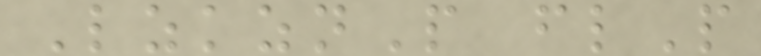LzkznP flP
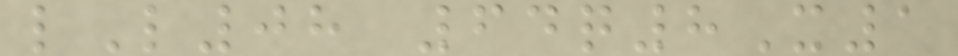lL08 64q8X1
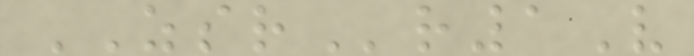ZSRr1V
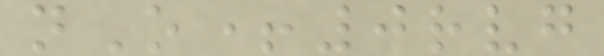nO+0rvg
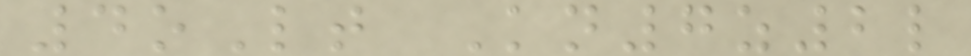4oLt Kn7z2l
